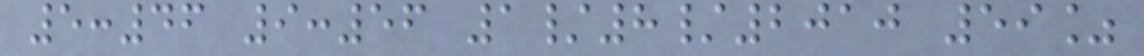5:46 9:56 1/8/2010 59%
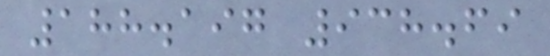188.197 938.69
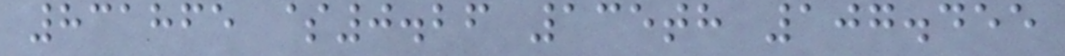831865 $0.26 135th 107.455
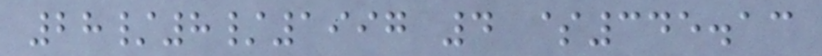28/8/1997 4 $345.13
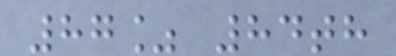87% 84th
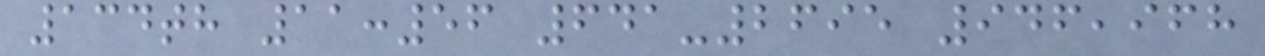134th 11:56 641-2695 946,968
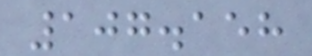107.158
